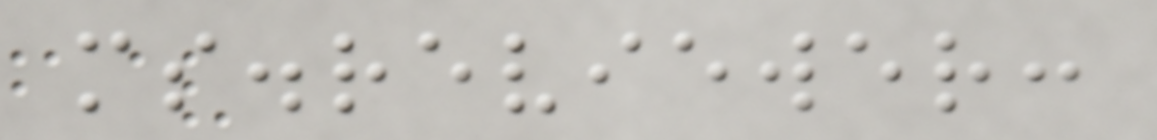ms.reviewer:
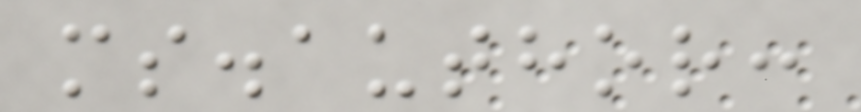ms.author:
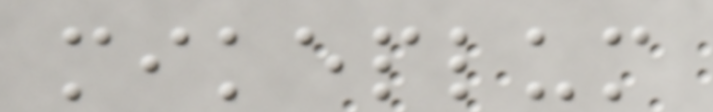mikeplum
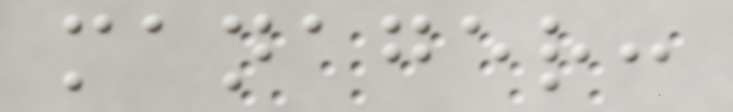manager:
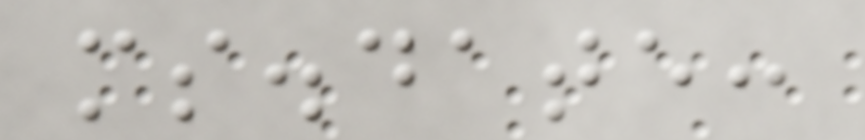ms.date:
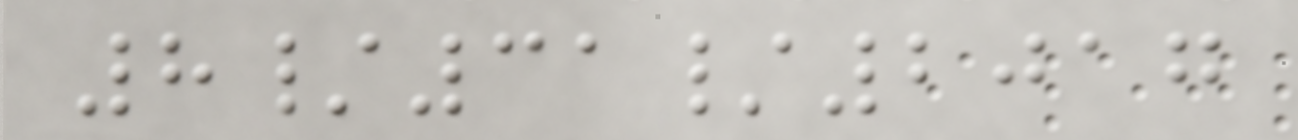8/31/2017
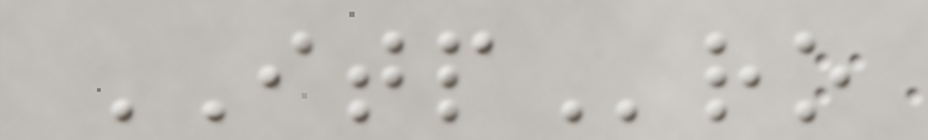ITPro
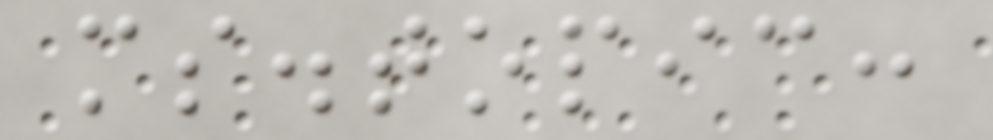ms.topic:
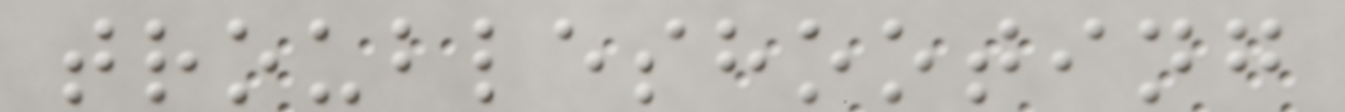troubleshooting
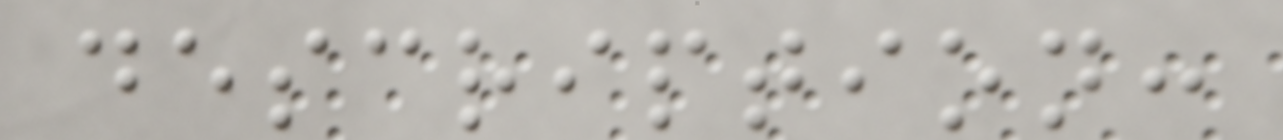description:
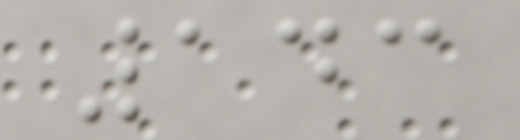143
